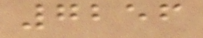7256
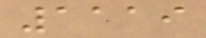1119
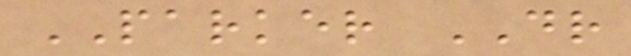PARKER DR
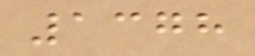1378
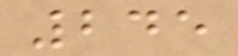245
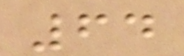64
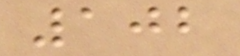102
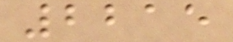2215
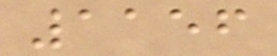1156
